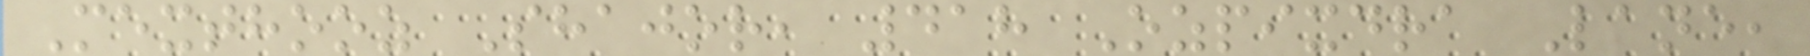Mexthooz Shajor, 418 Ozpixdra Lane,
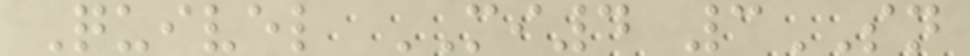Quivel MI4 3SN
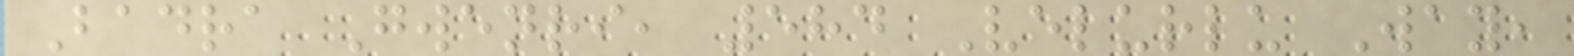Badra Gwenri, 584 Velurlu Way,
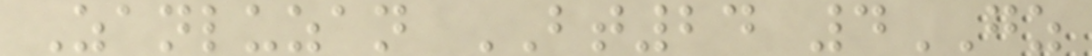Zanluzan BT24 4GZ
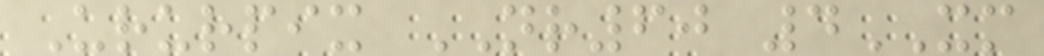Ururpix NR60 4XM
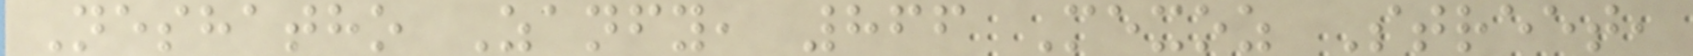Neshatho Zanfy, 866 Mexoz Street,
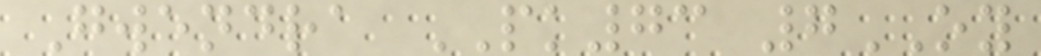Gwendra PK73 7OY
